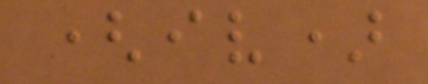(iv)
